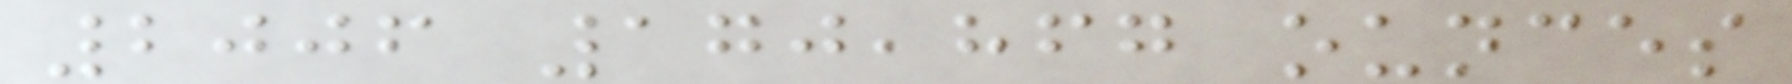2006 170,867 ounces
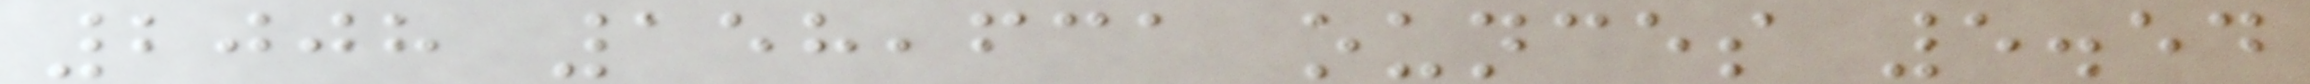2008 158,631 ounces 5.54
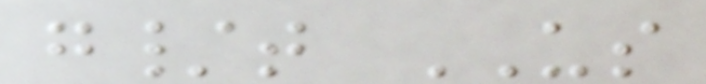g/t US
